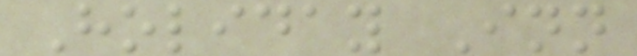Holiday Inn
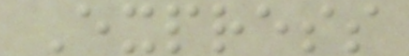Express
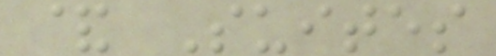& Suites
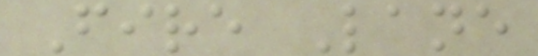Fire Lane
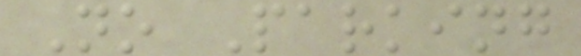No Parking
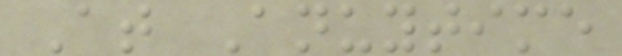At Anuytime
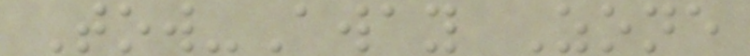Tow-Away Zone
